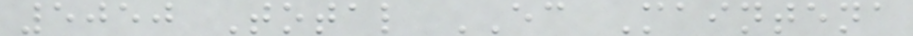5050 Total EC Maintena
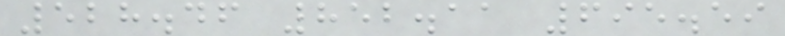528.46 852.11 695.59
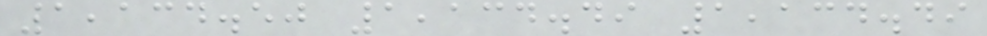1,134.50 1,134.49 1,134.49
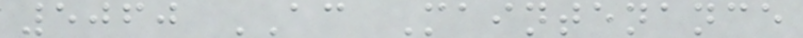5060 AC Maintenance
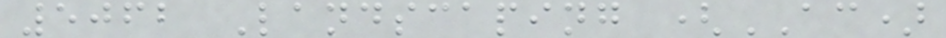5062 Landscaping (AC)
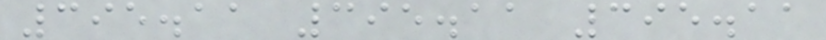395.11 395.11 395.11
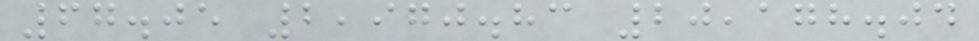67.05 2,970.83 20,178.04
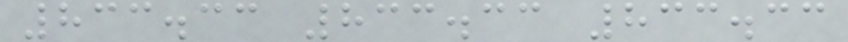833.33 833.33 833.33
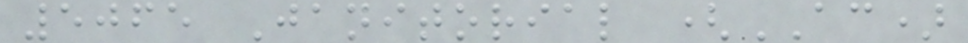5065 Janitorial (AC)
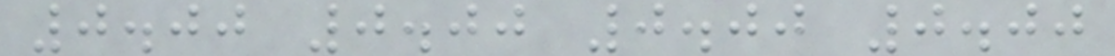0.00 0.00 0.00 0.00
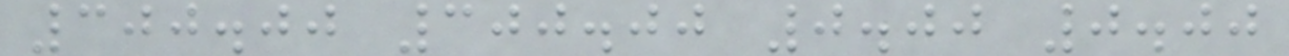300.00 300.00 0.00 0.00
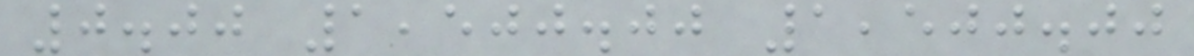0.00 1,500.00 1,500.00
